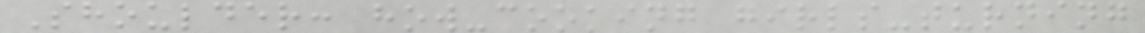Shoulder: how-cooking girls-turning
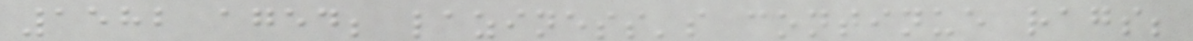1582 aged; laziness's continue rags;
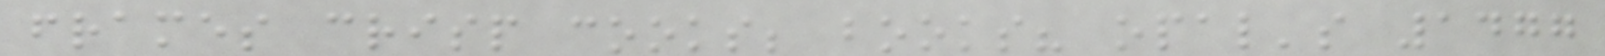frames crisp cooks; books? opal's 1477
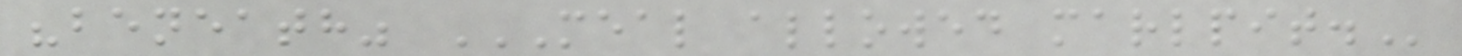"beneath" MEAL ALLOWED MARLPIT.
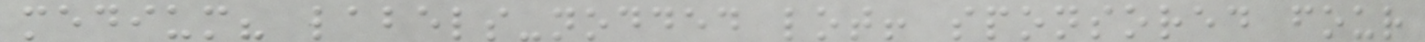medium? labels-nodded lot! sponsored four
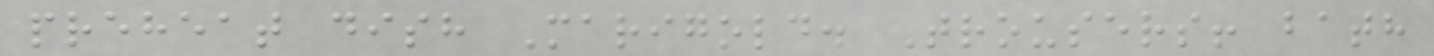preheat dish Marigold. Trousers! bath
